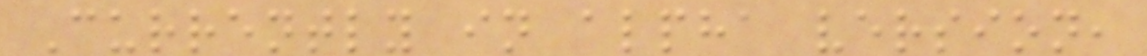Currently in alpha version,
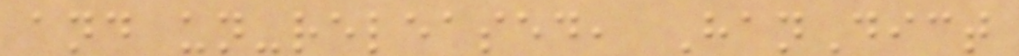and un-released, HanDict
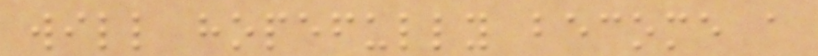will hopefully become a
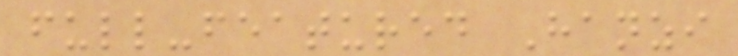full-featured Hanzi
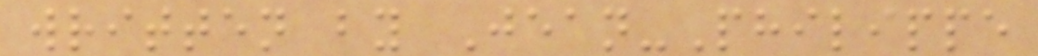written by Jean-Philippe
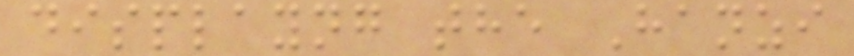displayng the Hanzi
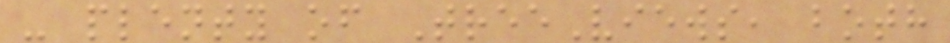- plenty of TreeViews, both
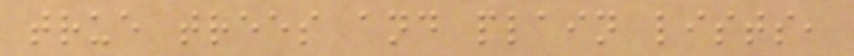true trees and plain lists,
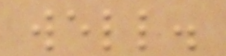well.
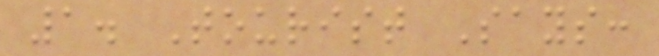1. Tourist Says:
